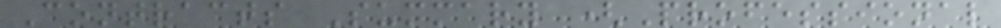Contracts Summary (Professional
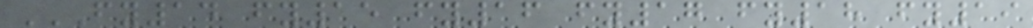FY14 FY15 FY16 FY17 FY18 FY19
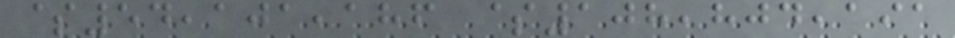$54,101,186 $108,804,191
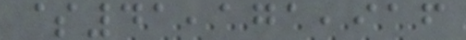$41,171,916
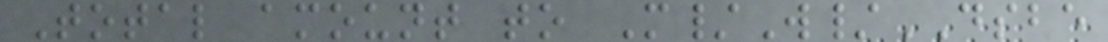Total amount to M/W/DSBE
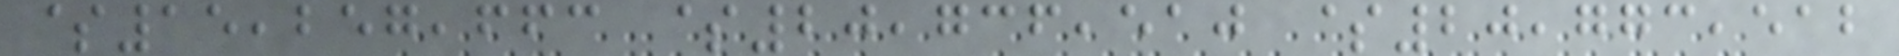$15,257,663 $20,736,510 $20,773,512
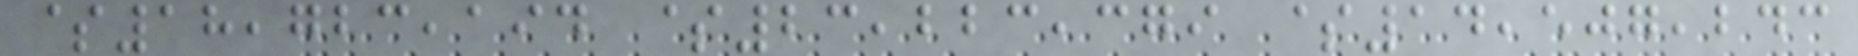$18,723,194 $23,223,379 $14,507,243
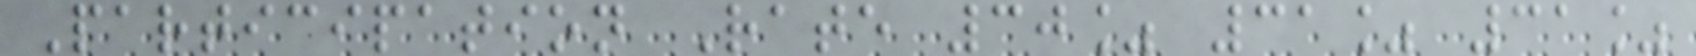Participation Rate 30% 31% 31%
